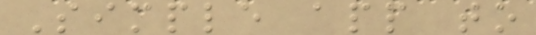Simple app to
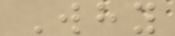Why
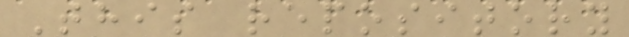This repository
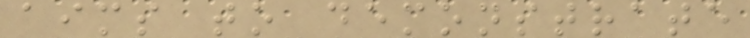aims to demonstrate
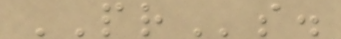PRs.
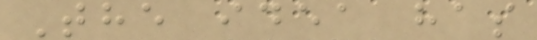The idea has
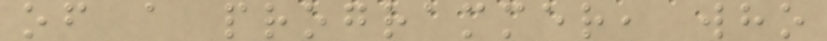of a programmer, who
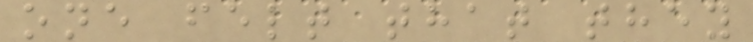one felt that they
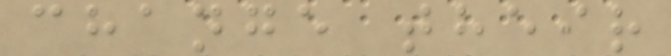change their
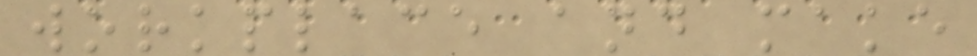workplace and make
